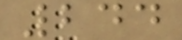244
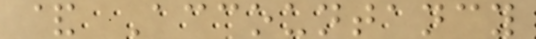& Accountancy
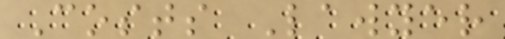Costs Lawyer
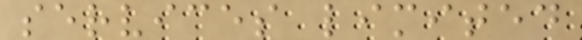services limited
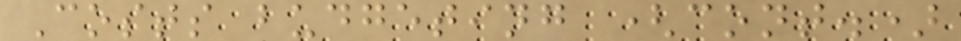Costs budgeting (cont.)
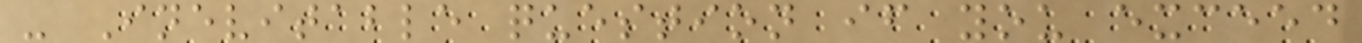- Inevitable question if you exceed
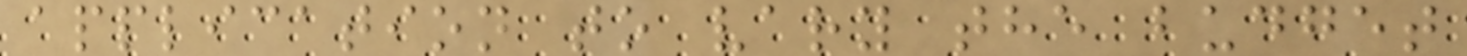application to vary the budget
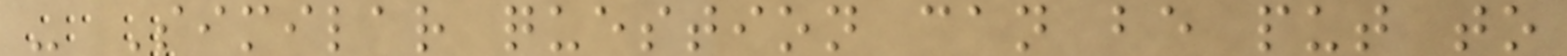- Similar question can be put to
